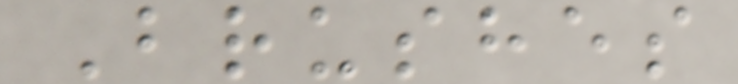Brushes
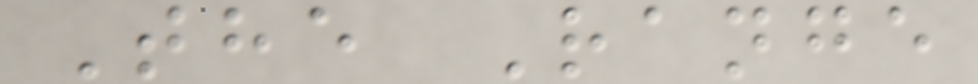The Range
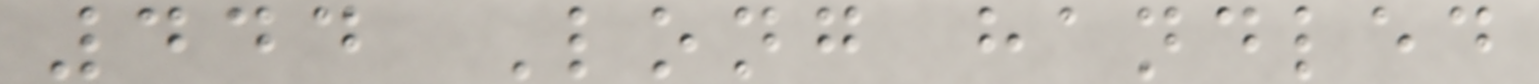444 Long handled
